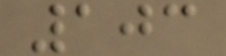103
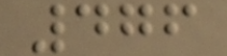476
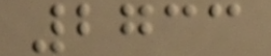2733
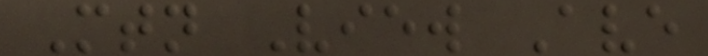Mtn View Ave
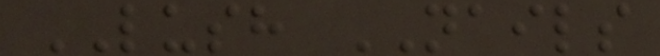LUSH NAILS
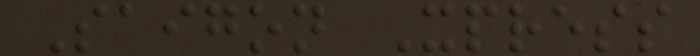Saigon Xpress
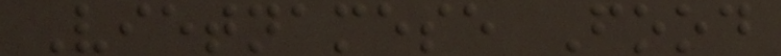Vietnamese Food
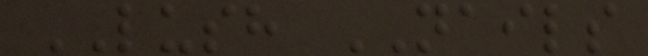LUSH NAILS
